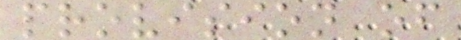provision of
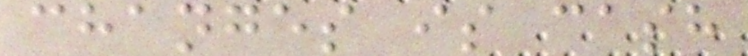changes is cash
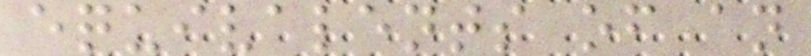equivalents of an
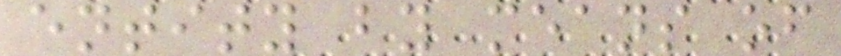entity by means of
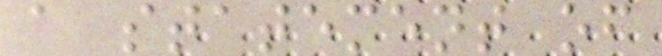a statement of
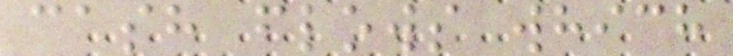cash flows which
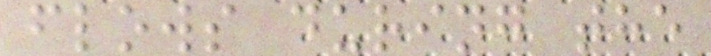flows during the
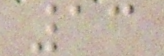13
